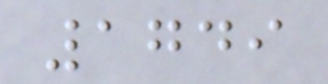1749
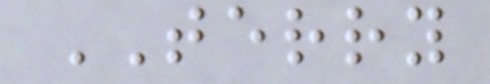TERRY
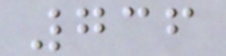736
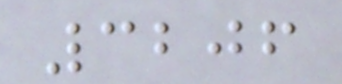3206
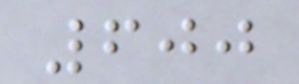600
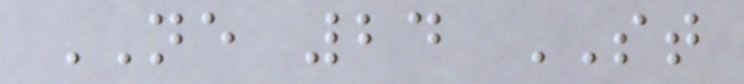NE 24 ST
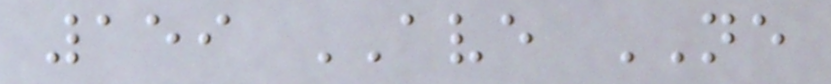159 AVE NE
